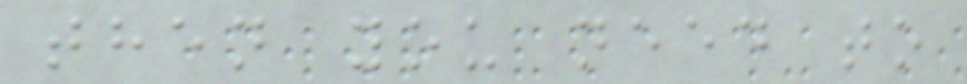then you need to
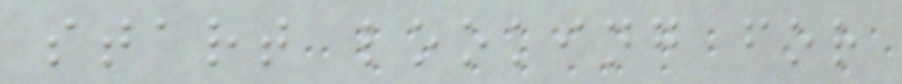start looking for
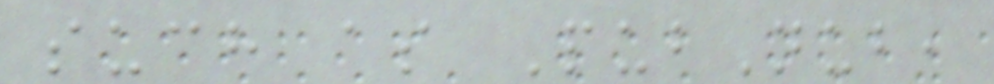such as PubNub,
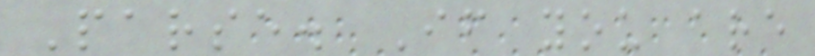Parse. If you are
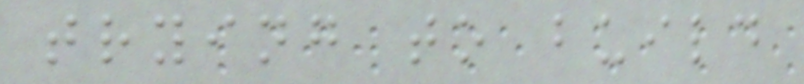trying to build
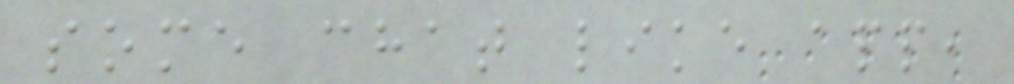some chat like app,
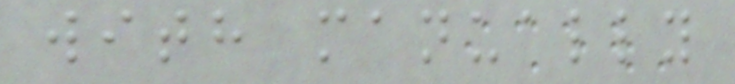with manually
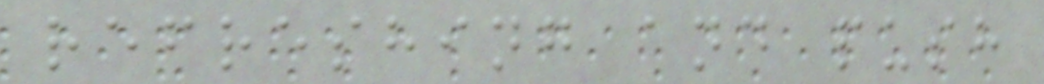refreshing and push
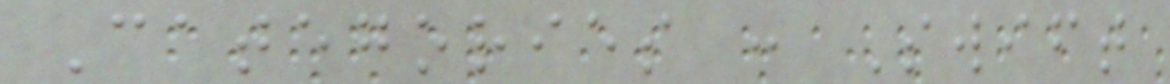Categories : Swift
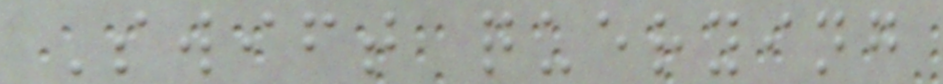Swift querying
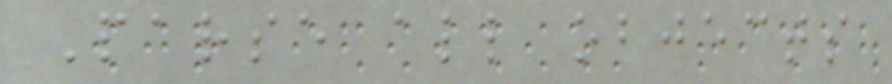Parse all objects
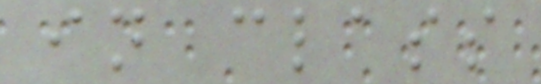in class
